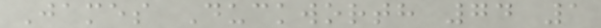James Duckworth 74 1
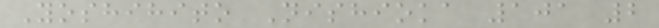Yoshihito Nishioka 101 2
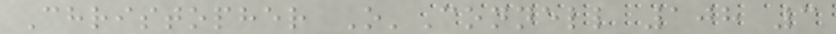Christopher O'Connell 108 3
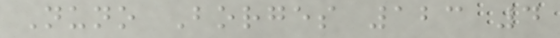Nuno Borges 123 4
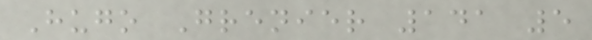Hugo Grenier 141 5
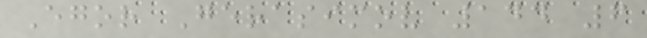Egor Gerasimov 144 6
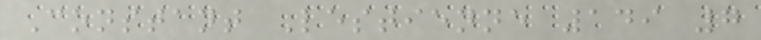Constant Lestienne 149 7
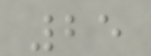25
